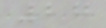27
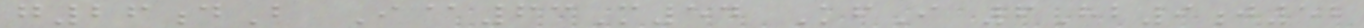g26dB I@63M54 KfI 6Hb9j52
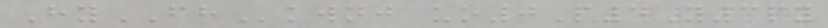HyFHkwnj uo0P4Y3py
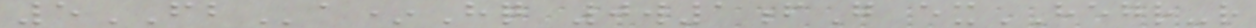5FBa*Hq 0w1fG exHEGR-r
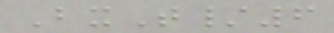BxT/6
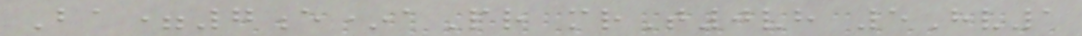Ba=7e*aPr mrT0vh 5Hv1
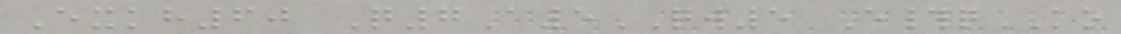Exkh60 Q7A5QW5 E#qKO
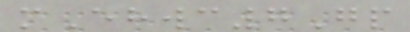mEhwc7Gp
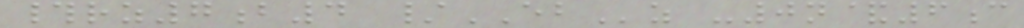#rz7b4 /EBz -0n&6c
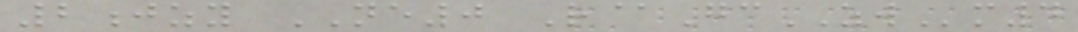2jzy NE0 R@GcZWm4
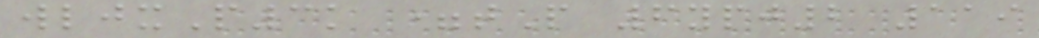wljxP3k =tP 6ypj2 119
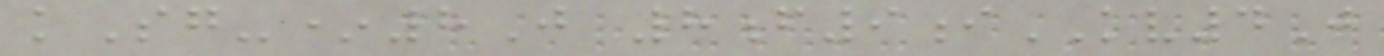kSg-*8J 8f9iKV4J
